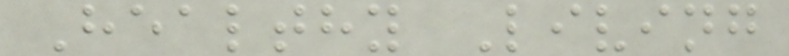Healthy Living
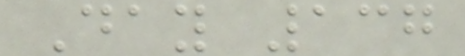Day 137
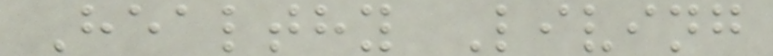Healthy Living
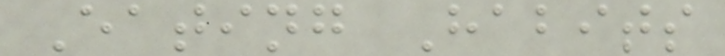Eating Habits
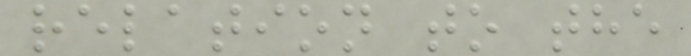relation to the
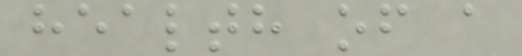health of a
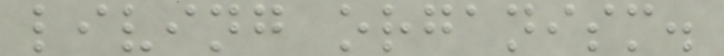living organism.
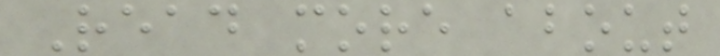Read more about
